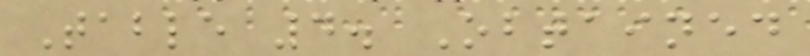Table 4. Obtained
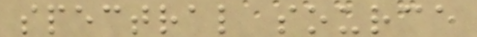spectral source
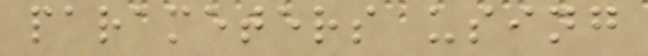parameters using
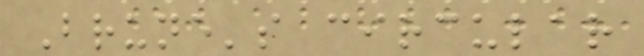Brune's circular
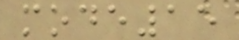mode15
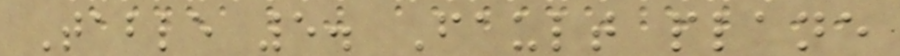Table 5. Fault plane
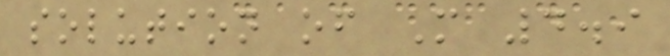solution of M 4.9
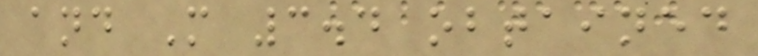and M 3.4 obtained
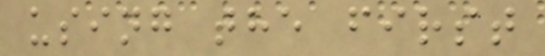using the first
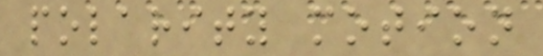polarity motion
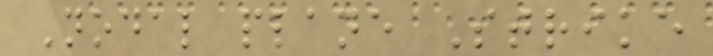Nodal plane Strike
